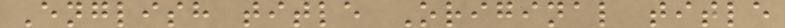English title Original title
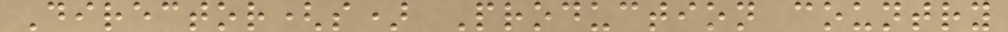Director(s) Production country
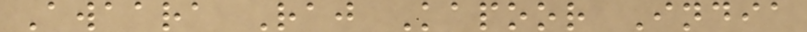Awaara Raj Kapoor India
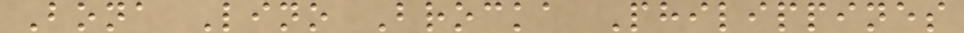Bona Lino Brocka Philippines
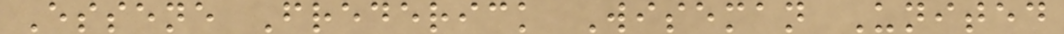Essene Frederick Wiseman United
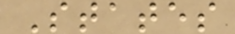States
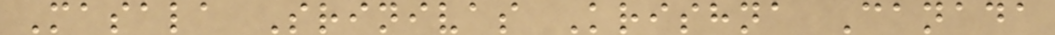Masala Srinivas Krishna Canada
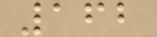162
